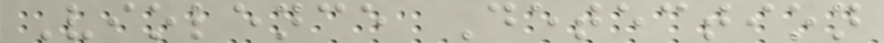Violence Detection
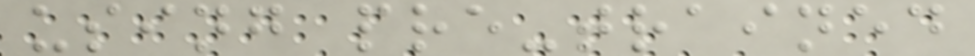using pre-trained
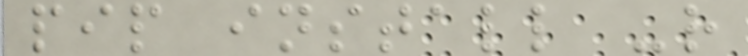pip install -r
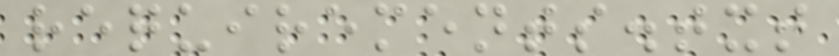requirements.txt
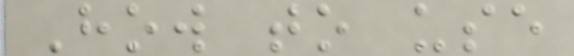How to use
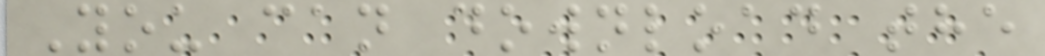You can download the
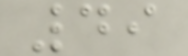49
